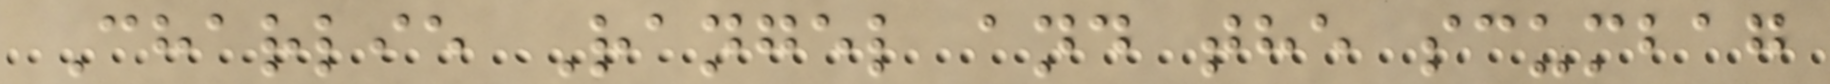Charlie Rangel and the scumbag
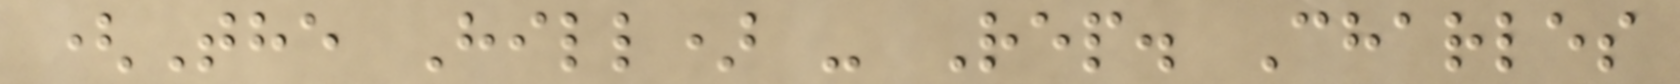(The Hill) - Rep. Charles
